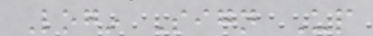Login Sign Up
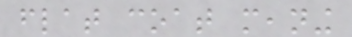flat coat meaning
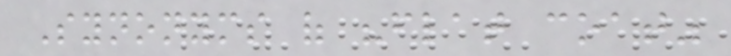Synonyms of "flat coat"
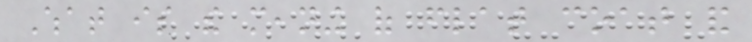What is the meaning of flat coat and
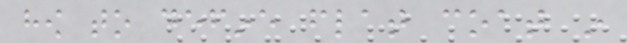how to define flat coat in
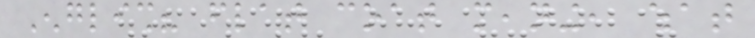English? flat coat meaning, what
